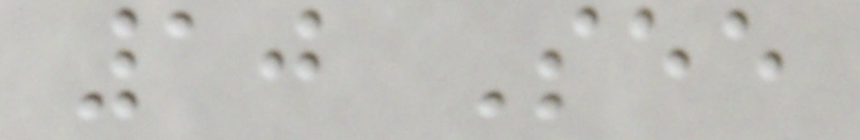10 See
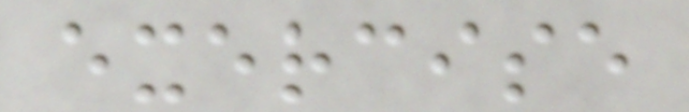exercise
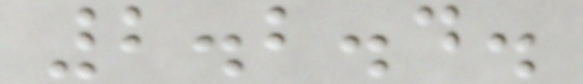2.2.4.
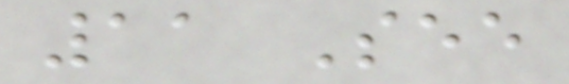11 See
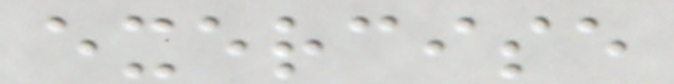exercise
